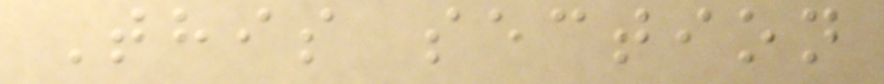This section
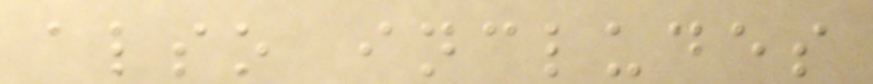also includes
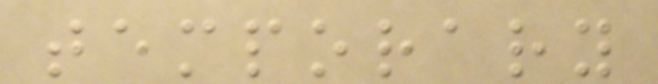temporary
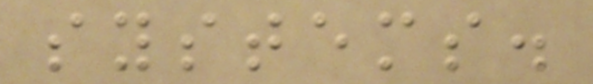systems.
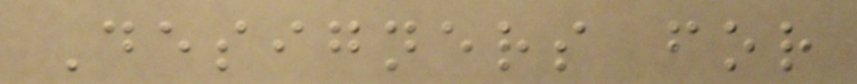Designers for
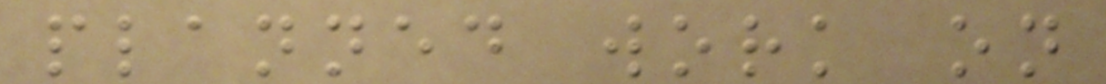planned work on
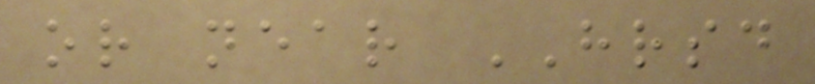or near HRSD
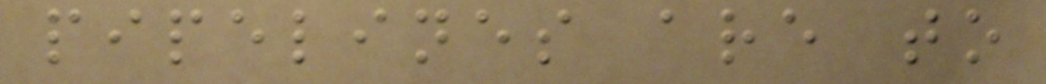pipelines are to
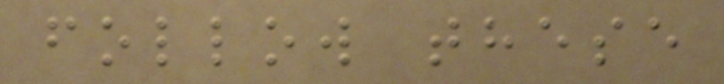follow these
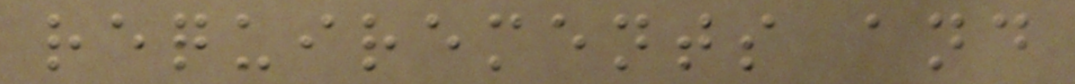requirements and
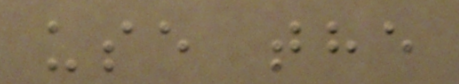use the
